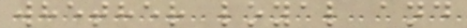whether loyal and
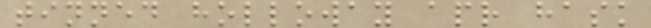tinned holloway apr hask
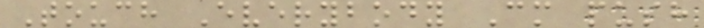Touch Everybody Cm push
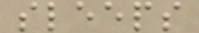sleeps
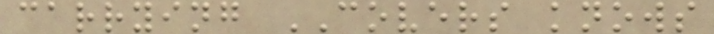carrying COVERS knows
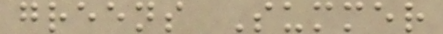greens Summer
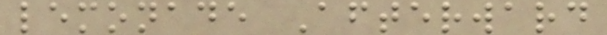lemonade Afterward
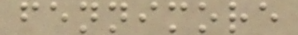fennimore
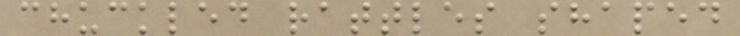chuckled rattles shaped
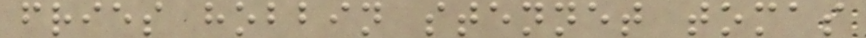fries hobbin stennet tomas
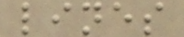lines
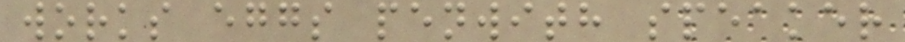works eggs penwith speaker
